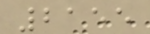2155
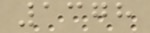1378
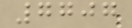7707
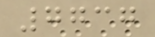7737
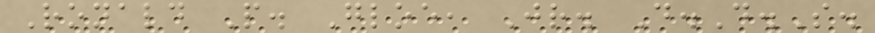Ronald P. Gloe, Jr. D.D.S.
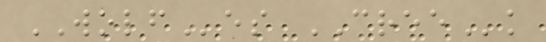WOLFes CREEk
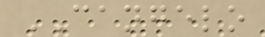CANGELO
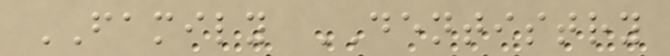FAMILY DENTISTRY
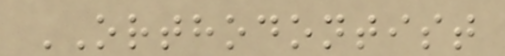ORTHODONTIST
